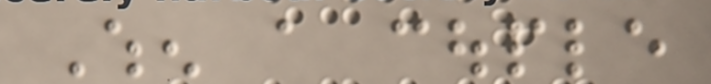When a couple
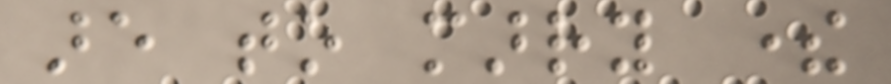are to marry there
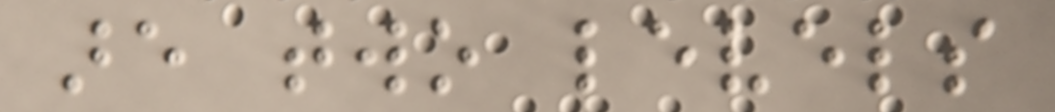are two levels
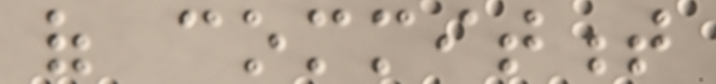of commitment
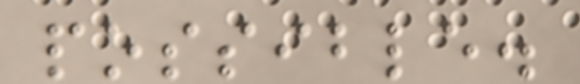possible.
